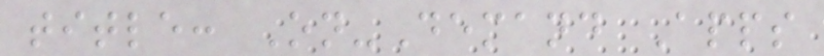title: On-Demand Apps
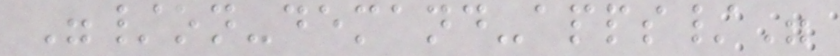"/on-demand-apps/"
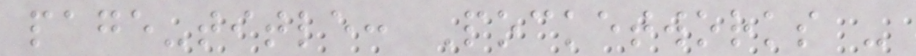page-title: Pocketworks -
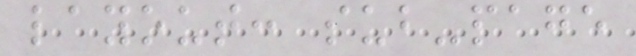layout: sub-page
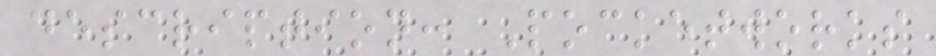description: Pocketworks
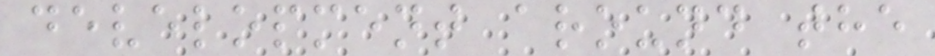development around the
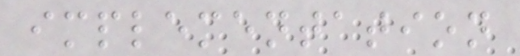implementation
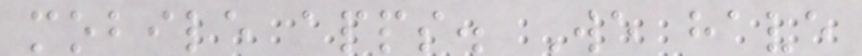mobile apps. We have
